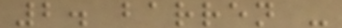2. barren -
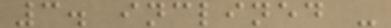3. inclined -
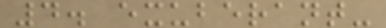4. exuberant-
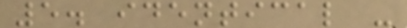5. identical -
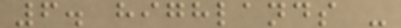6. highlands -
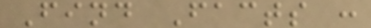Find Facts :
